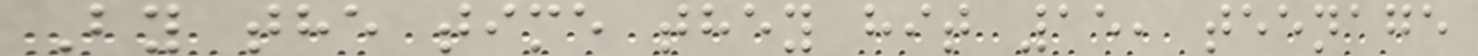By the time they hit 15, teenage
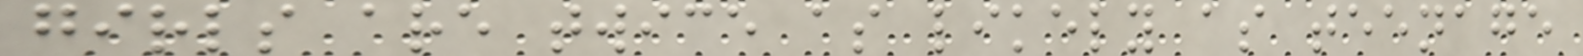girls are twice as likely as teenage
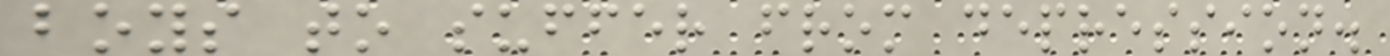boys to suffer from depression.
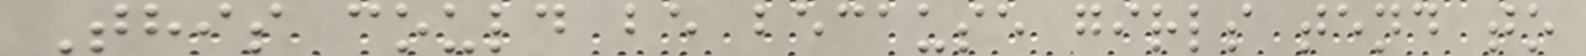This could be because girls tend to
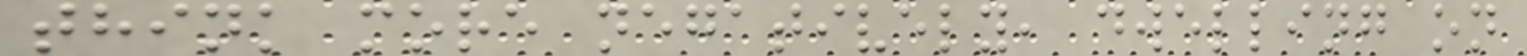think more negatively, dwelling on
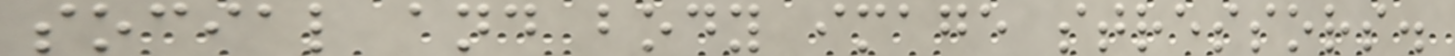social and body image stressors.
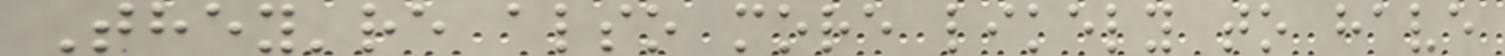They're also more likely to have
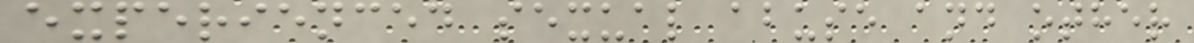experienced sexual abuse and other
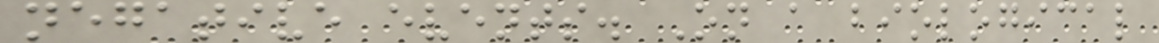negative events. On a biological
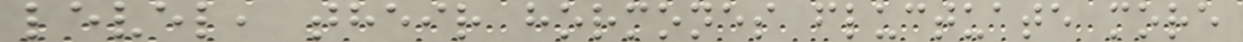level, their hormones fluctuate more
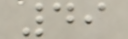49
